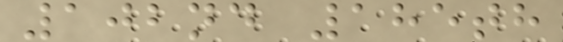102nd 185th
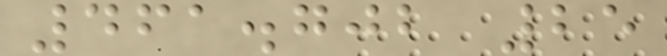461.702 25
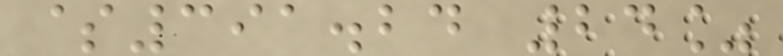$391.24 24%
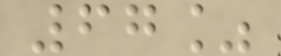67%
